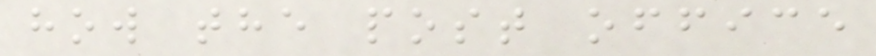how the post office
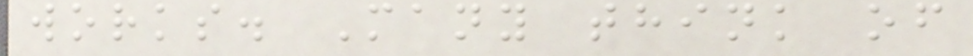works. Many think of
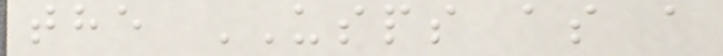the USPS as a
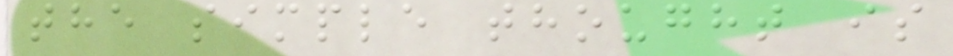the simple thought is
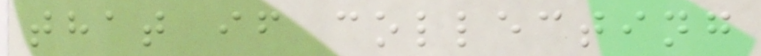that if collecting
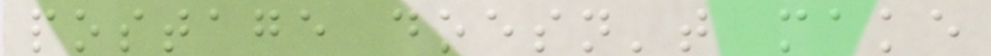postage doesn't make
